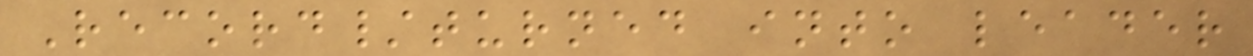Record/turned into leader
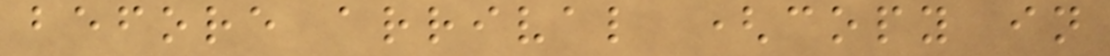before arrival (copy in
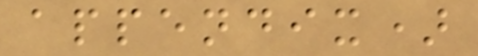appendix)
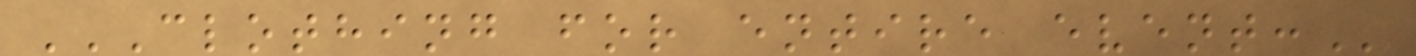CLOTHING FOR ENTIRE EVENT:
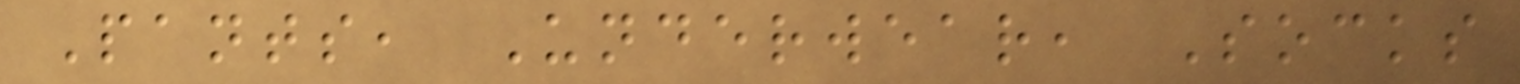Pants, Underwear, Socks
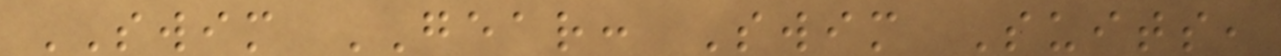SWIM GEAR: Swim Suits,
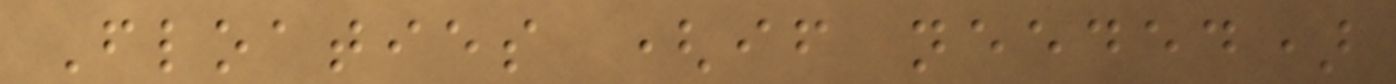Floaties (if needed)
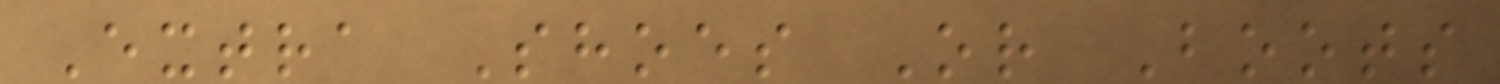Extra Shoes Or Boots
